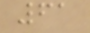61
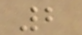2
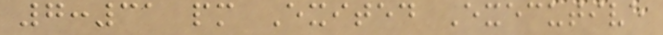7:31 pm Exited Executive
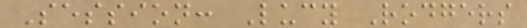Session: Lucy Rodgers
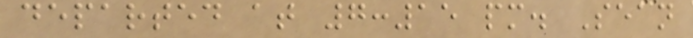departed at 7:15 pm. Sean
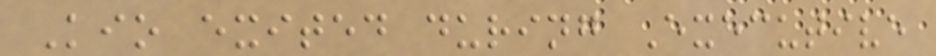Kio exited during Executive
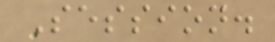Session.
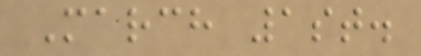March 1st.
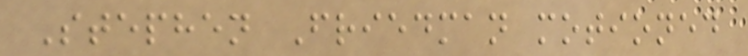Stephen Friedman motioned
